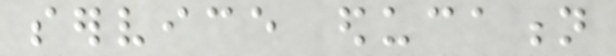service education
